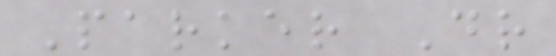Parker Dr
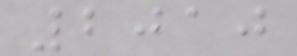2010
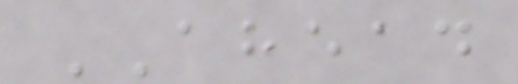AHEAD
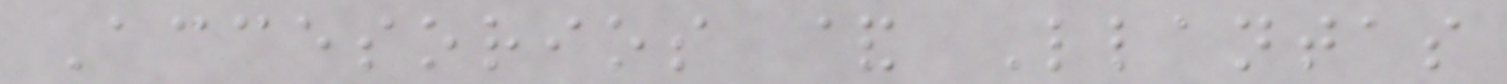Accesorios & Llantas
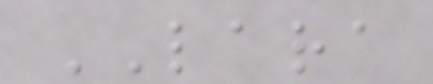LARA
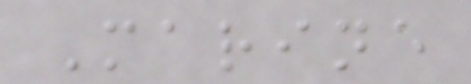Marine
